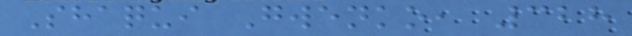Shaqui Gwenko, 328
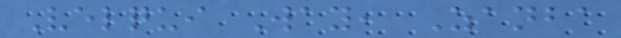Velqui Way, Zanba
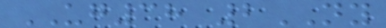UG38 2NY
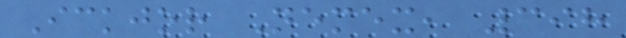Ickjor Nemex, 398
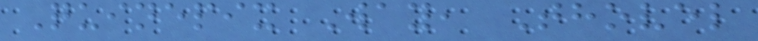Quinepix Way, Thovel
